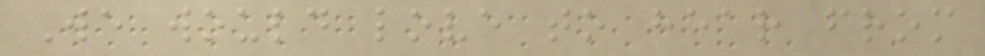We would love to hear from
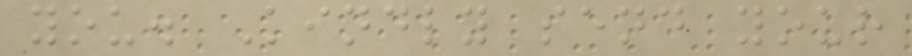you. Kindly send your
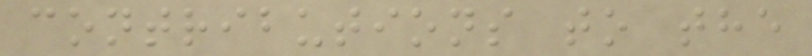contributions to the
